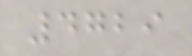4729
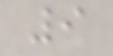9
